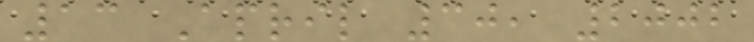13 April 30, 2002
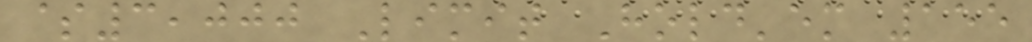$3,000 Limit Hold'em 155
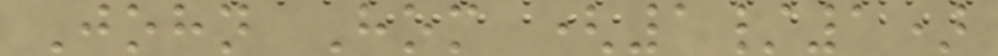John Hom (1/1)
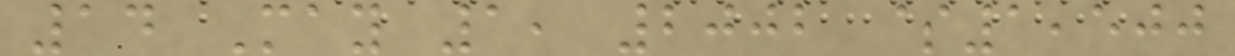14 May 1, 2002 $1,500
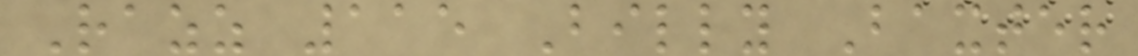Razz 115 Billy Baxter
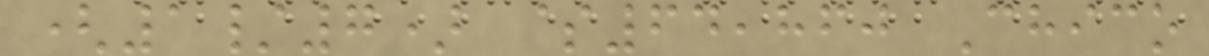(1/7) $64,860 Chico
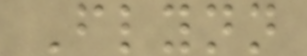Flynn
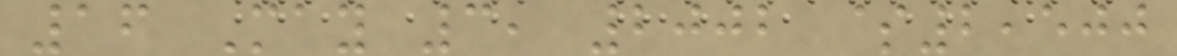16 May 3, 2002 $2,500
